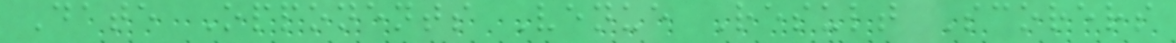Date Opponents Venue Result Scorers
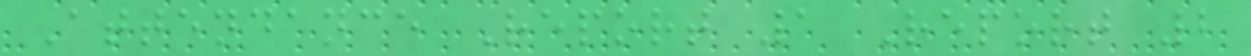Attendance Report 1 Report 2
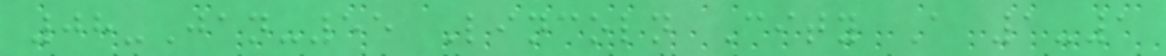08-Jan-55 Lincoln City A 1-1
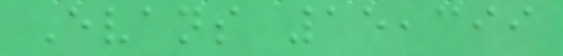Evans 15,399
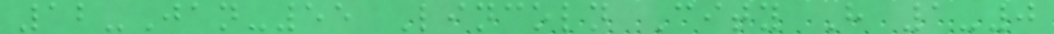12-Jan-55 Lincoln City H 1-0
